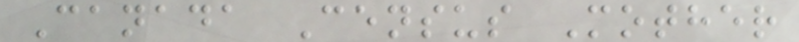Canada Census Mother
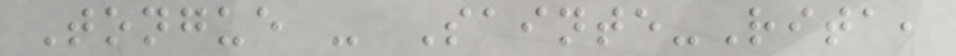Tongue - Sainte-Rita,
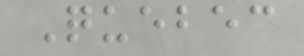Quebec
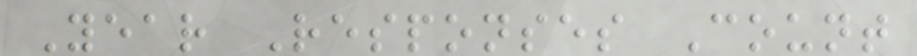Year Responses Count
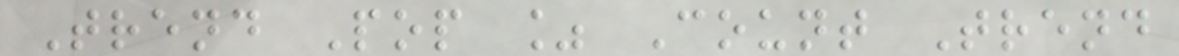Trend Pop % Count Trend
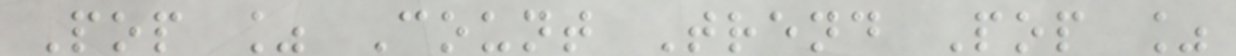Pop % Count Trend Pop %
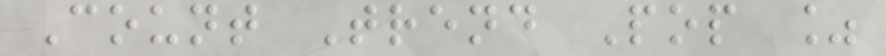Count Trend Pop %
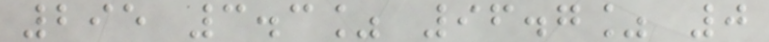295 3.3% 96.7% 0
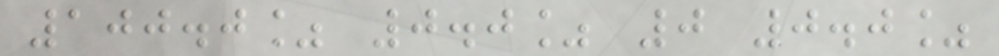100.0% 0.0% 0 0.0%
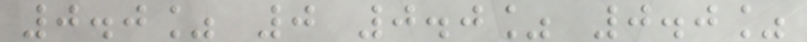0.0% 0 0.0% 0.0%
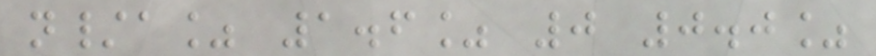n/a% 1.6% 0 0.0%
